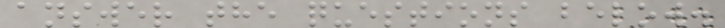answer the questions below.
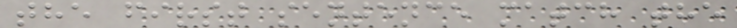the first sentence match the
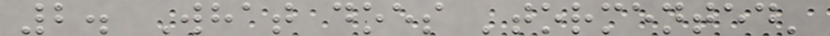2. What does 'tormented'
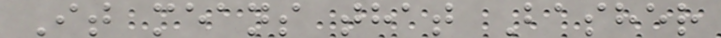It means that Basher
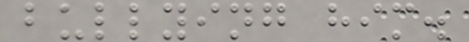bullying him.
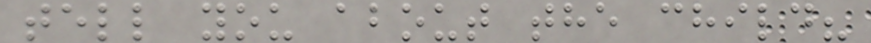tell you about the child?
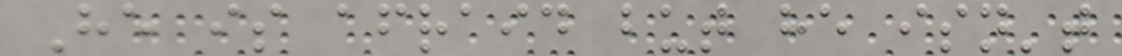He is afraid but he isn't
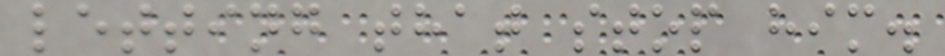letting that stop him.
